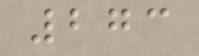273
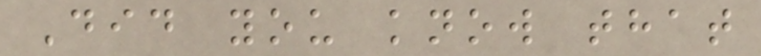Did you know that
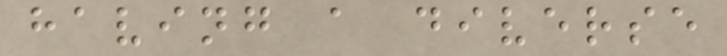having a diverse
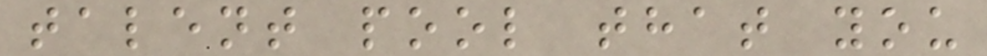talent pool that you
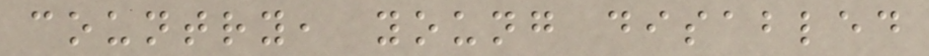country, young disabled
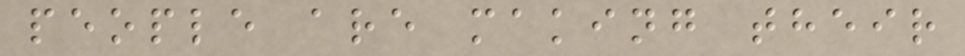people are making their
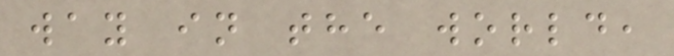way in the world,
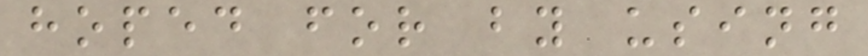hoped for by using
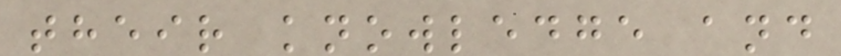their knowledge and
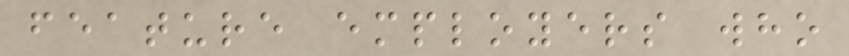feature employers who
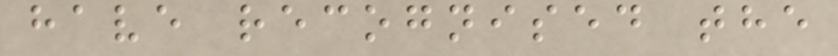have recognised the
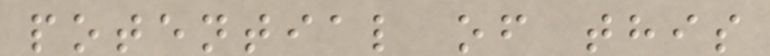potential of this
